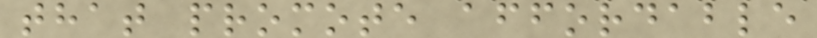that promote affordable
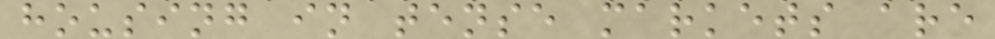housing in tense markets are
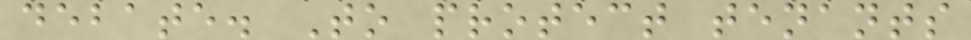debate. To protect tenants
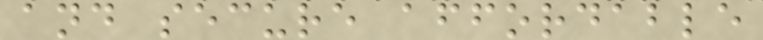and secure affordable
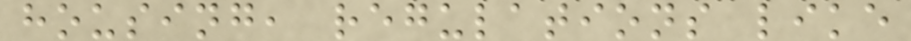housing, regulations like
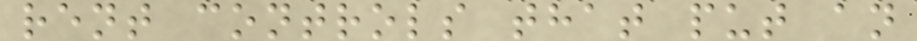rent controls that put an
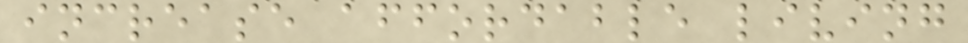increase affordable living
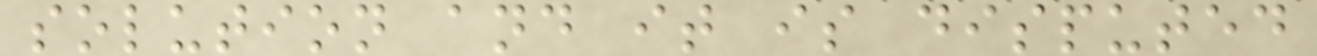solution and it is disputed
